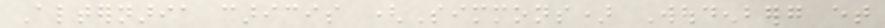Alternaria caricis (Simmons) Woudenberg et
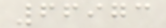66973
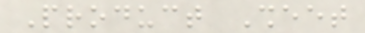Product Sheet
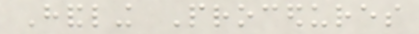Handling Procedures
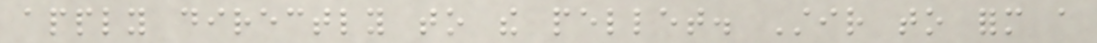apply directly to the pellet. Stir to form a
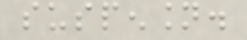suspension.
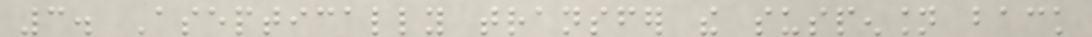3. Aseptically transfer the suspension back
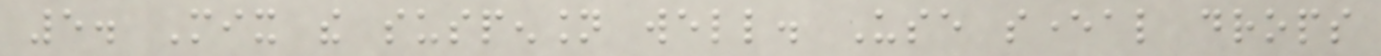5. Mix the suspension well. Use several drops
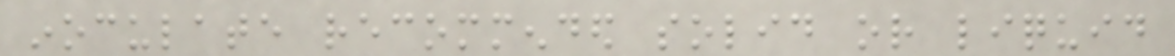inoculate recommended solid or liquid
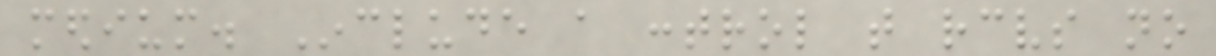medium. Include a control that receives no
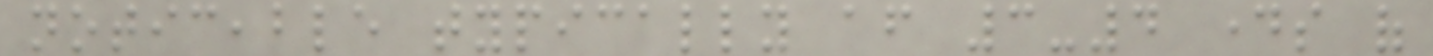noticeable typically after 3-4 days of
